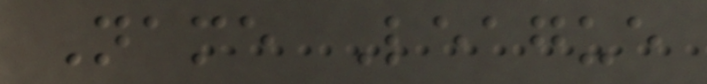Name League
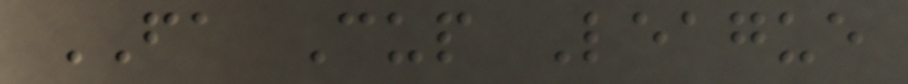FA Cup League
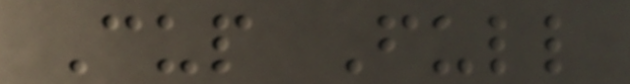Cup Full
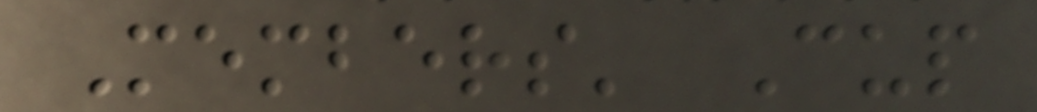Members' Cup
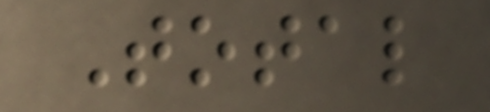Total
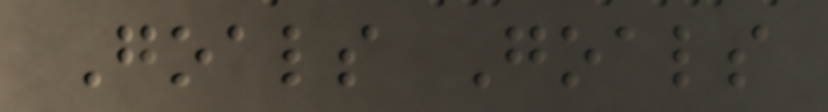Goals Goals
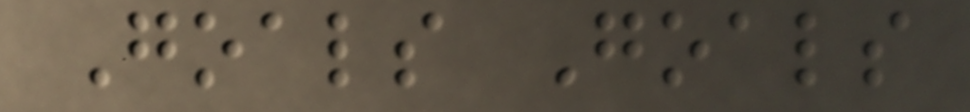Goals Goals
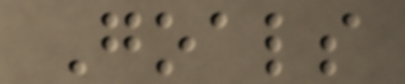Goals
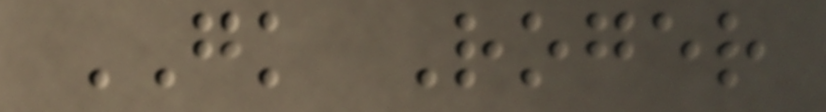GK Roger
